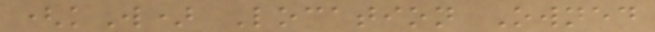(kW) Location Owned
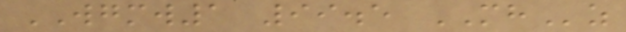WGMW1 99.5 MHz
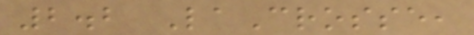2.2 LaCrosse,
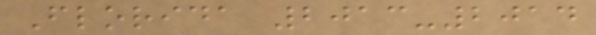Florida 2013-2014
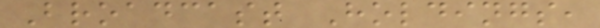Broadcast Holdings,
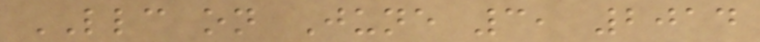LLC on June 3, 2014
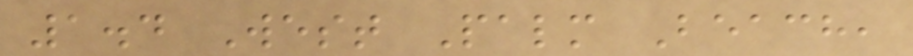1.4 West Palm Beach,
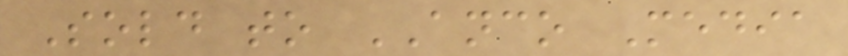Sold to ANCO Media
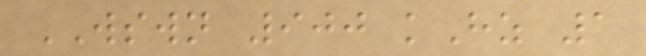WSWN 900 kHz 1
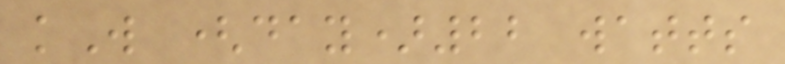kW (day)22 watts
